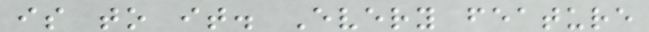is to it. Every feature
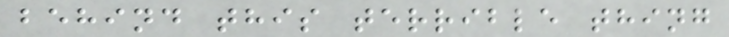behind this terrible thing
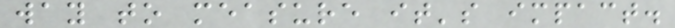way to measure it's impact.
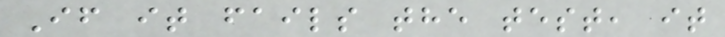If it fails the test, it
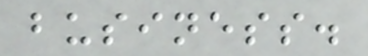business.
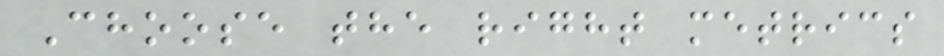Choose the right metrics
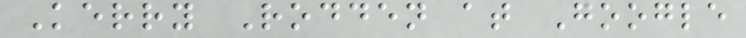Kerry Rodden at Google
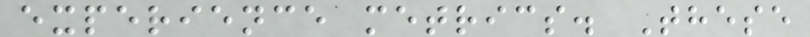experience metrics. These
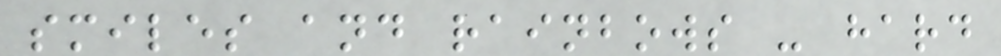smiles and rainbows - hard
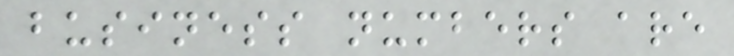business numbers are
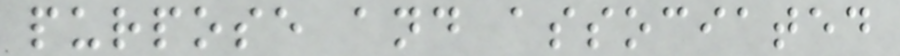purpose and associated
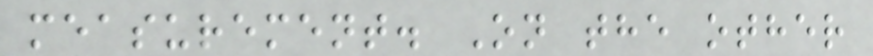measurement. On the other
